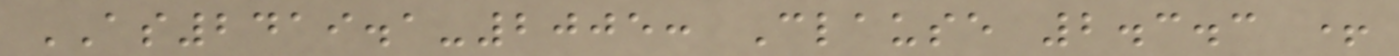AS2419.1-2005: Clause 2.3.3 +
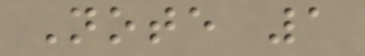Note 1
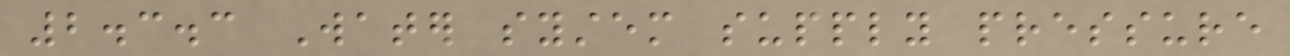2.3.3 Water system supply pressure
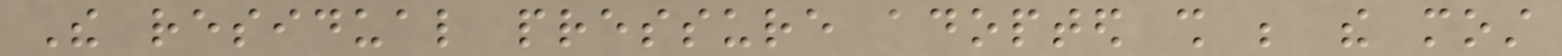The residual pressure adopted shall be the most
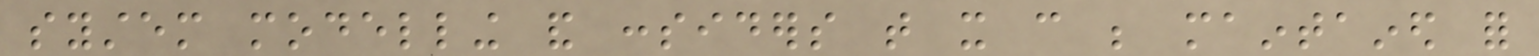system modelling and considers that it can be maintained for
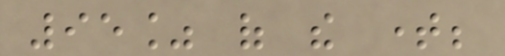95% of the time;
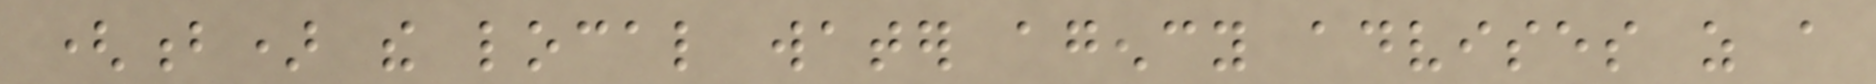(b) the local water agency advises as a
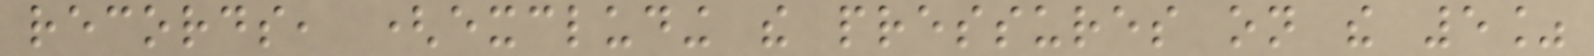records, (excluding the pressures on the 5%
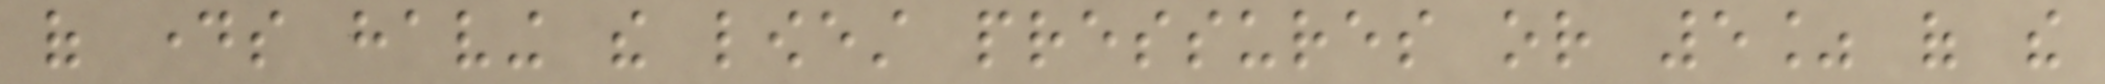of days having the lowest pressures or 5% of the
